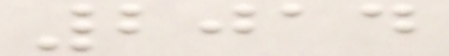2014
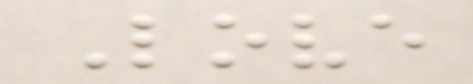Love
